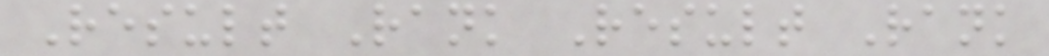Result Rank Result Rank
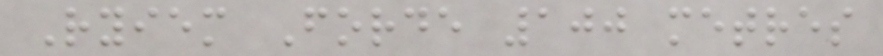Ryiem Forde 100 metres
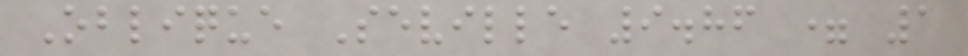Oblique Seville 9.86 = 1
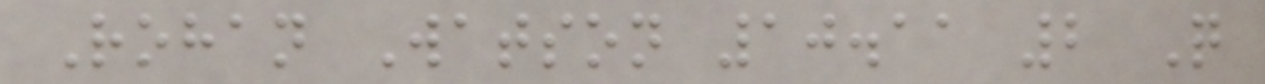Rohan Watson 10.11 2 Q
